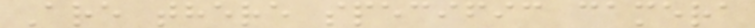Are there specific camera
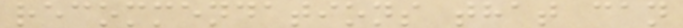recommendations that can
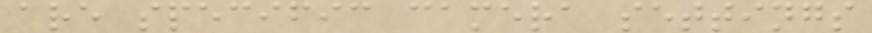are specific camera settings
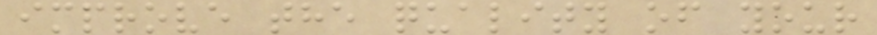improve the quality of your
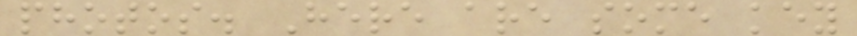photos. Here are some key
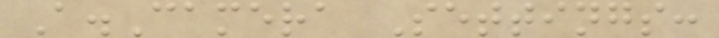A.Camera Settings:
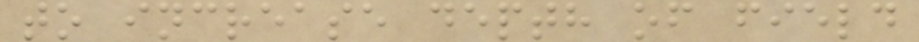to increase depth of field
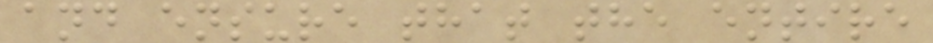and ensure that the entire
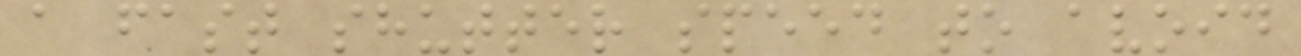a fast shutter speed to avoid
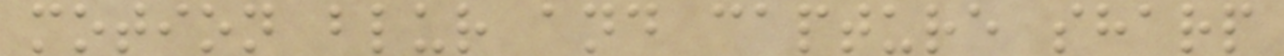motion blur and capture sharp
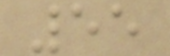55
